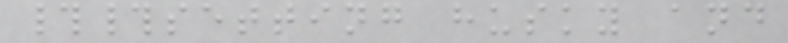##setting husky and
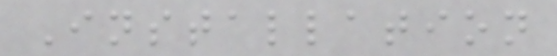Installation
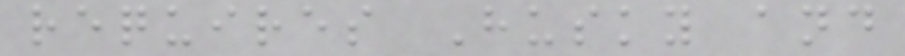requires Husky and
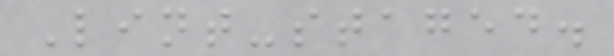Lint-staged.
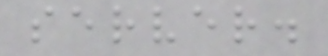server.
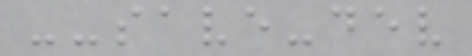--save-dev
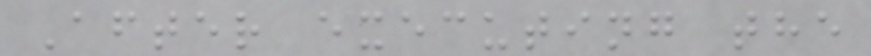After executing the
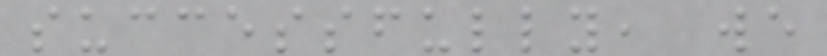successfully, we
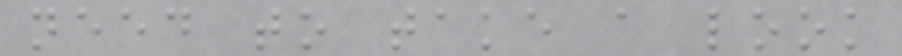need to take a look
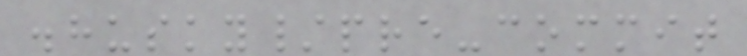.husky/pre-commit
